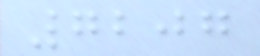7207
